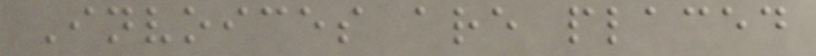Invoices are placed
